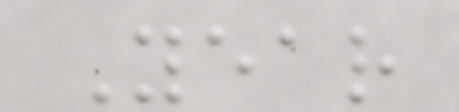Year
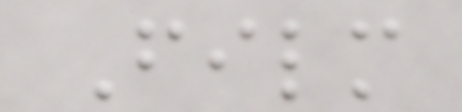Film
